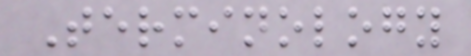Terminology
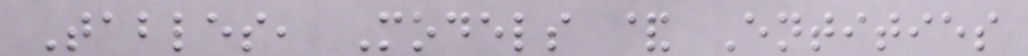Tables, Models & Entities
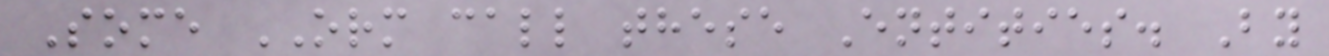Some ORM call these Entities. By
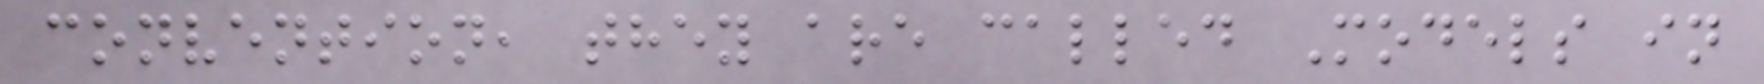convention, they are called Models in
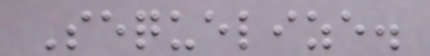Sequelize.
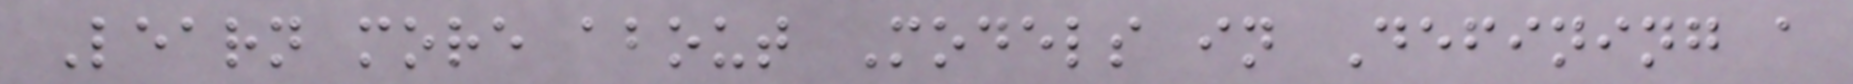Learn more about Models in Defining a
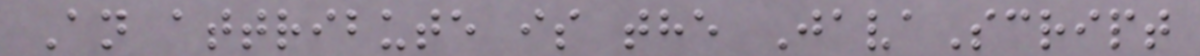An attribute is the JavaScript
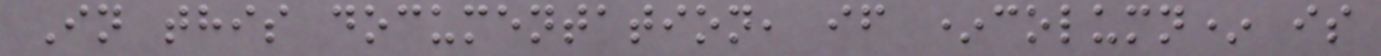In this documentation, if *column* is
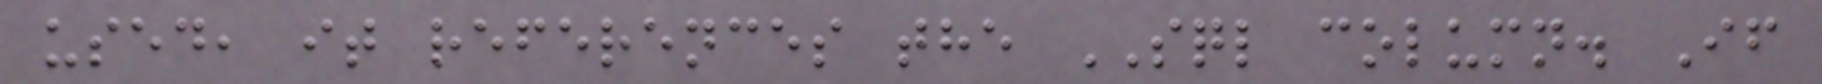used, it references the SQL column. If
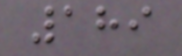189
